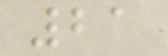21
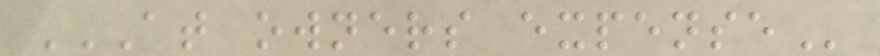AT OWNERS EXPENSE
